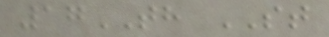17TH ST
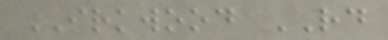IRKWOOD RD
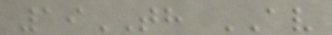19TH AV
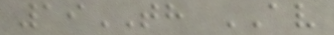19TH AV
